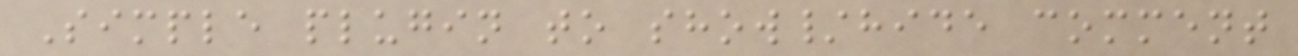Simple plugin to show/hide comment
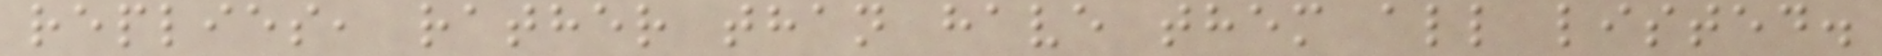replies, rather than have them all listed.
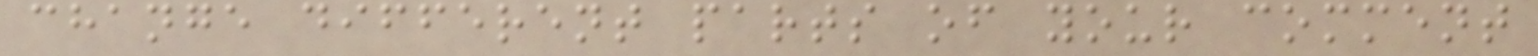change different parts of your comment
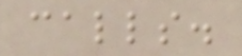calls.
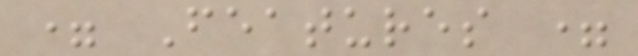= Features =
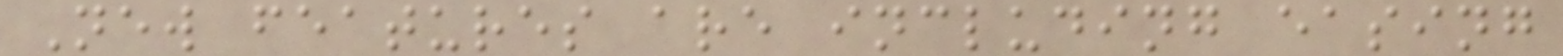New features are including easing
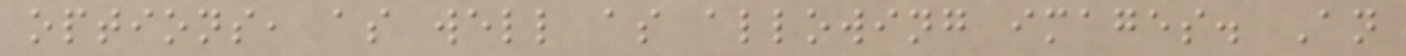options, as well as allowing images. An
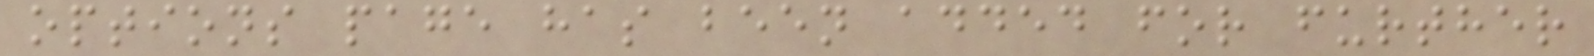options page has been added for further
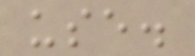use.
